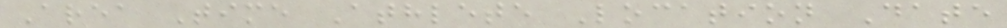Area Time Athlete Location Date
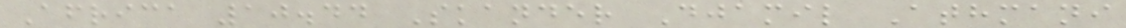Africa 10.44 Skander Djamil Athmani
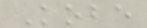Kobe
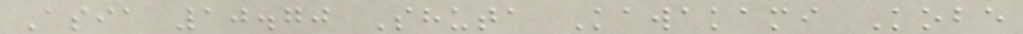Asia 10.70 Shuta Kawakami Kobe
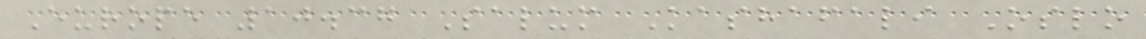Europe 10.37 Salum Kashafali Oslo
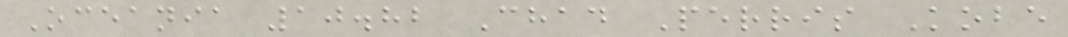Oceania 10.82 Chad Perris Kobe
